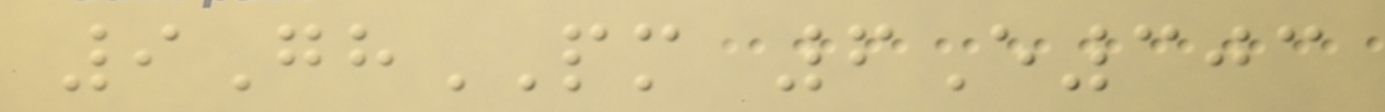9GhPM 6E303
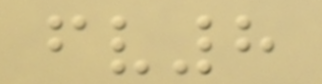fv8
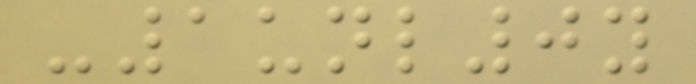-1unl0y
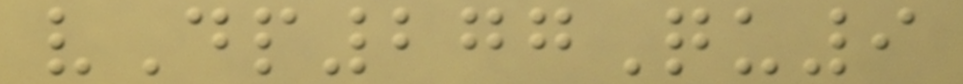vDp277Qu9
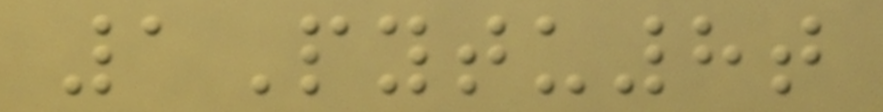1Pytu8t
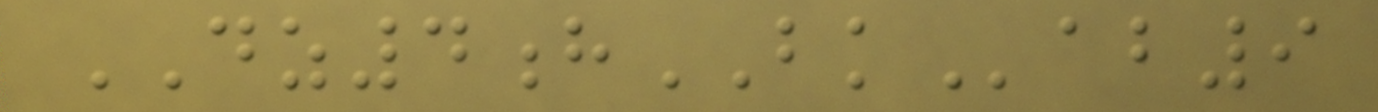DZ4hBKab9
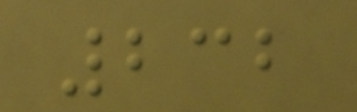232
